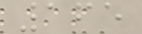165
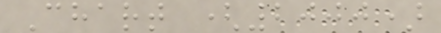Chart (2000)
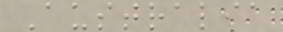Australia
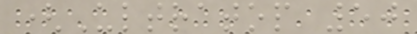(Ultratop 50
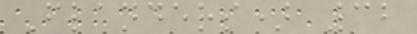Flanders) 32
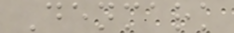Denmark
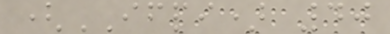(IFPI) 40
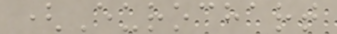(Eurochart
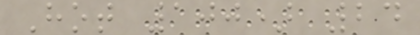Hot 100) 24
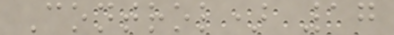Control) 17
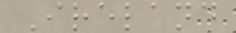Ireland
